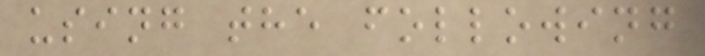using the following
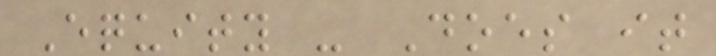Equity - Does it
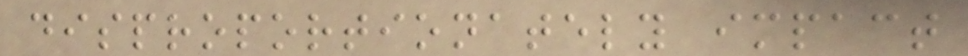disproportionately impact
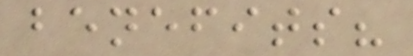benefits?
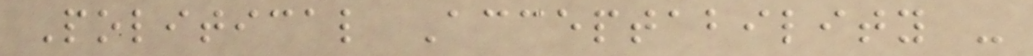Political Acceptability -
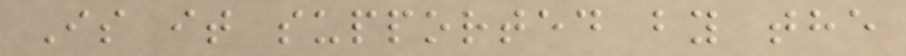Is it supported by the
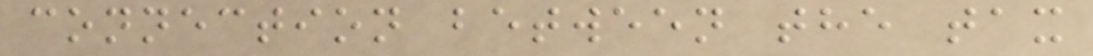connection between the tax
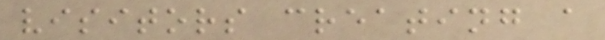visitors creating a
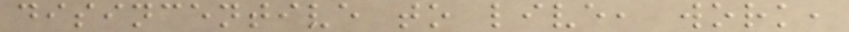disincentive to live, work,
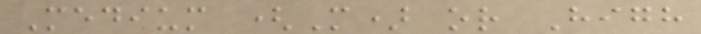Medium (M) or High
